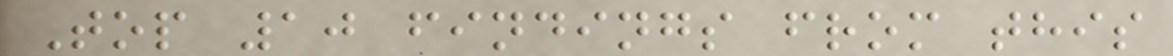Top 10 findings from this
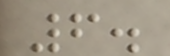6.
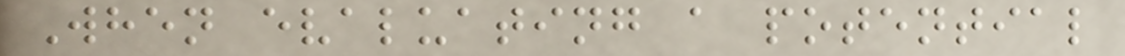When evaluating a potential
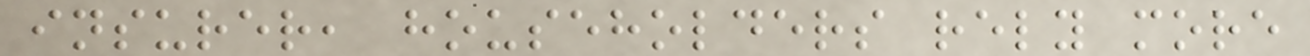insurer, householders rely more
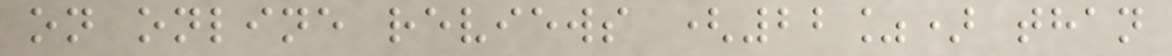on online reviews (22%) than
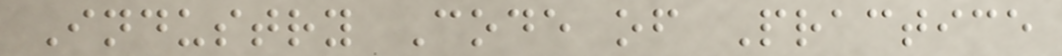Industry Code of Practice
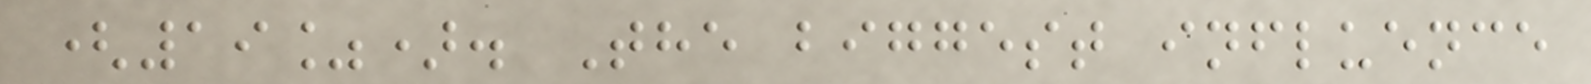(19%). The biggest influence
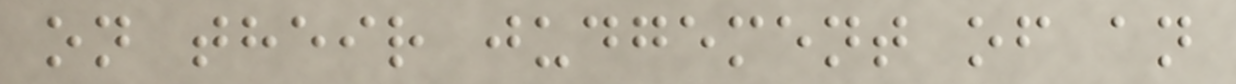on their judgement of an
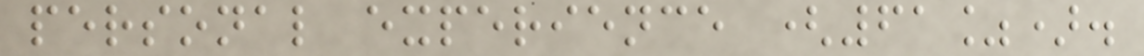personal experience (61%).
